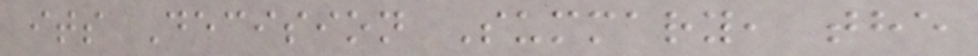its Decision Summary, the
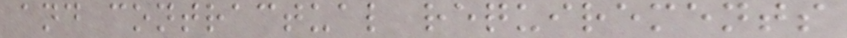and contractual requirements
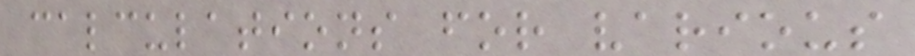calculations for various
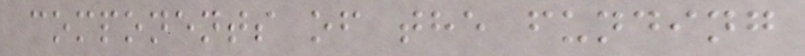components of the funding
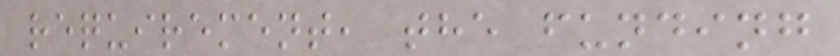requirement, the funding
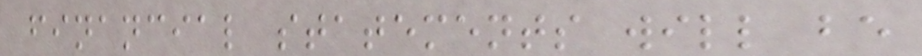financial statements will be
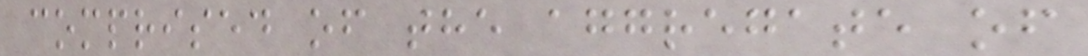comprised of the aggregate of
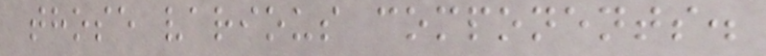those various components.
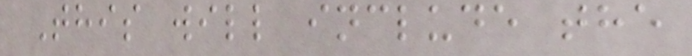This will include the
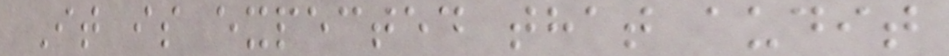It is expected that audit
